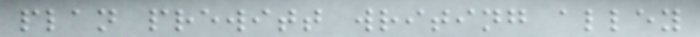plan prewitt writing alley
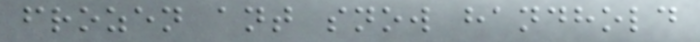frozen ant snow handhold
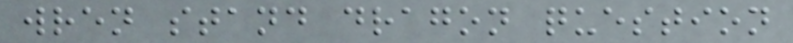wren stand dragon question
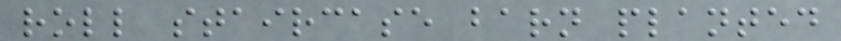roll staircase barn planted
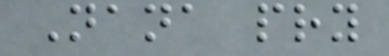Nana pry
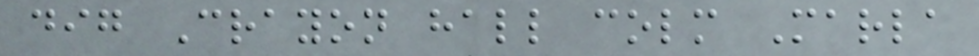dig Crayon hall colm Marla
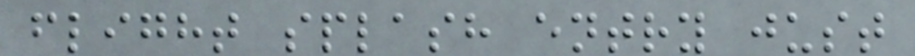flight splash entry just
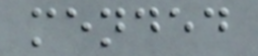mended
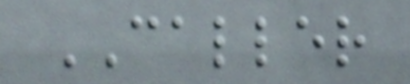CALLER
